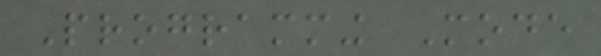Programming Mode
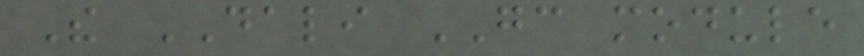The DALI GC module
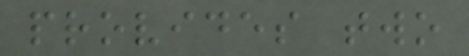provides two
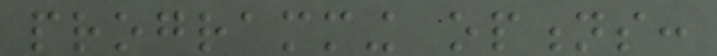programming options:
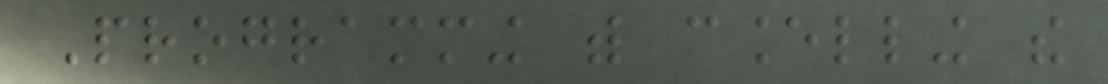Programming with cancelling the
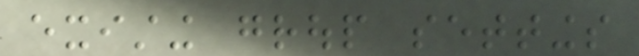existing group settings
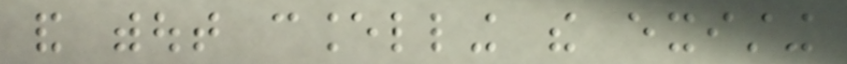and without cancelling the existing
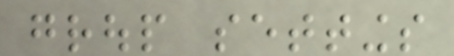group settings
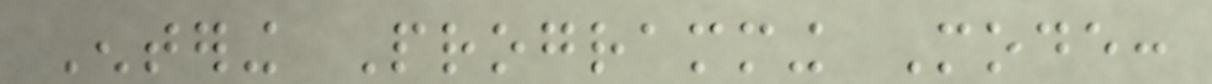Entering Programming Mode:
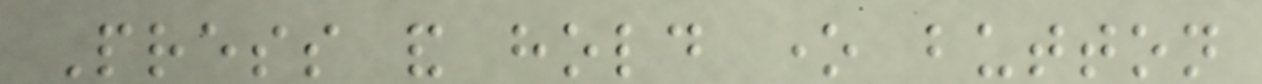Press and hold one button
